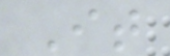It
